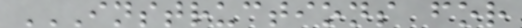INSTRUCTIONS FOR
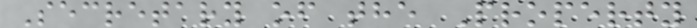Secretary of the Property
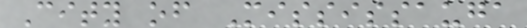City of Mississauga
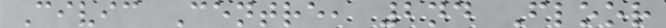Civic Centre, 2nd Floor
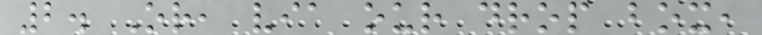2. Or, via our drop box,
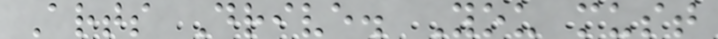Arts Drive. You must
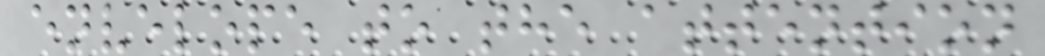envelope to the attention
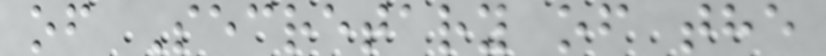of Secretary of the
